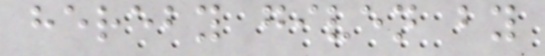hereby given by
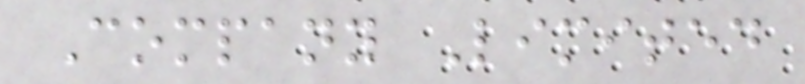Company Limited
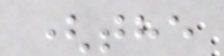(the
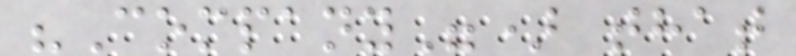"Company") that
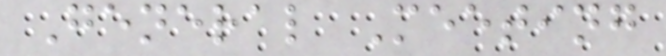General Meeting
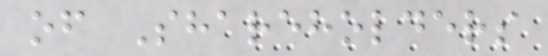of Shareholders
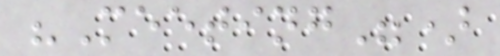"Meeting")
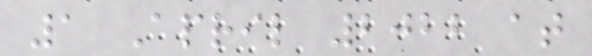1 April 2022 at
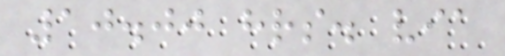10.00 hrs. via
